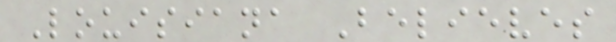Louisiana Believes
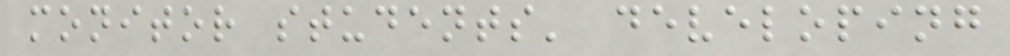monitor students' developing
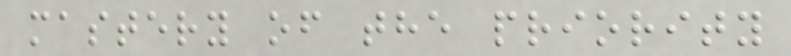mastery of the priority
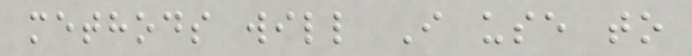methods will I use to
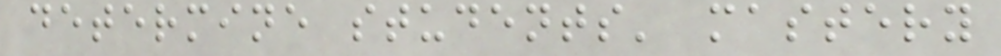determine students' mastery
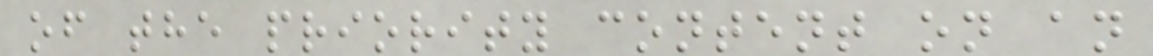of the priority content on an
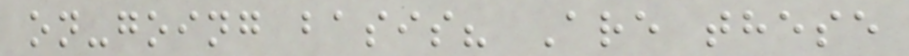on-going basis? Are these
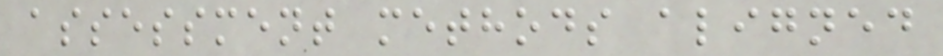assessment methods aligned
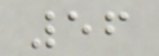56
